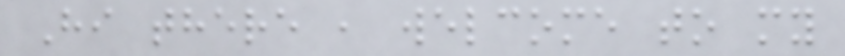Hi there , welcome to my
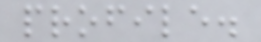profile.
